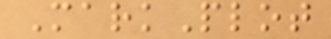MarkPlot
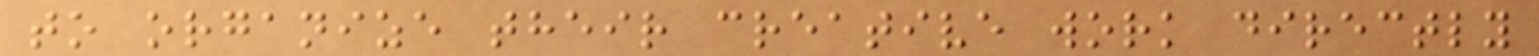to organize their creative work directly
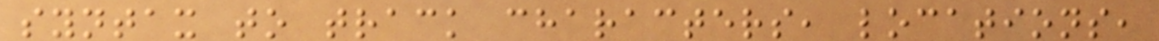syntax to track characters, locations,
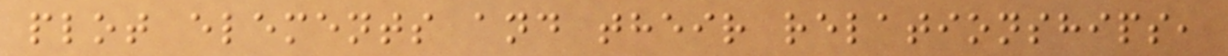plot elements and their relationships,
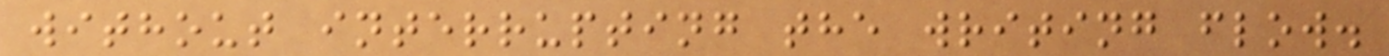without interrupting the writing flow.
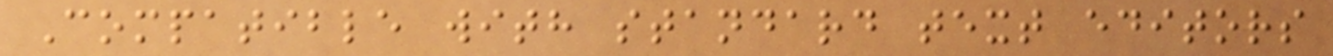Compatible with standard text editors
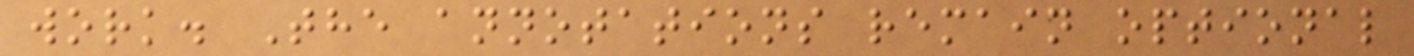work. The annotations remain optional
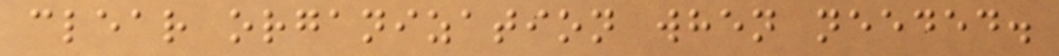clear organization when needed.
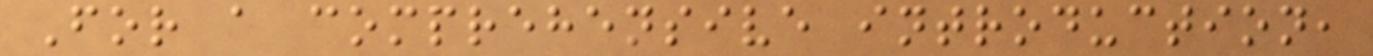For a comprehensive introduction,
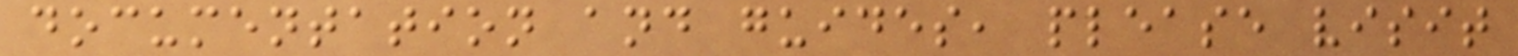documentation and guides, please visit
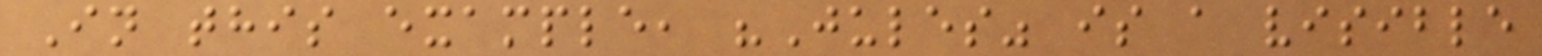In this example, "Jules" is a visible
